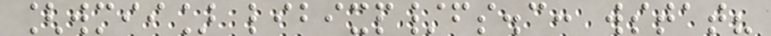[wmii] libixp/fs.c: wstat?
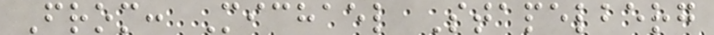From: Michael Stapelberg
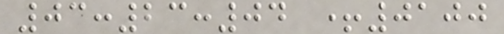03:23:04 +0100
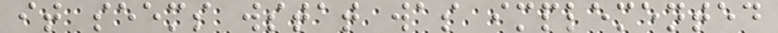it seems wstat was implemented
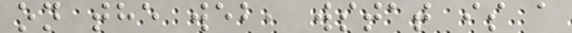on the web, wstat is a
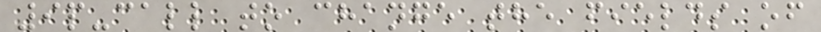9p-call to change the fields of
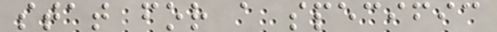stat for a specific
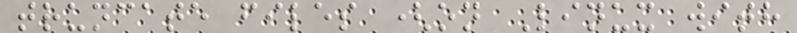truncate files (on Linux with
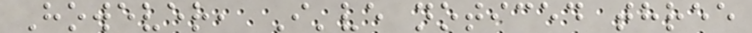However, I've noticed three
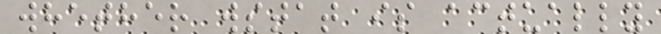whether wstat is actually
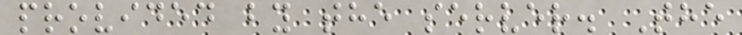provided by the server. The
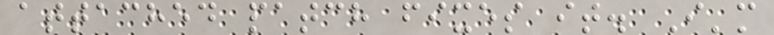attached patch fixes it. I'm
